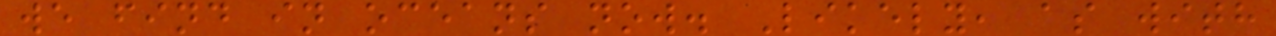we find in oceans now. Likely, as with
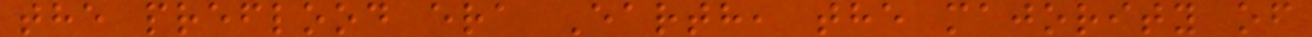the preflood era Earth, the majority of
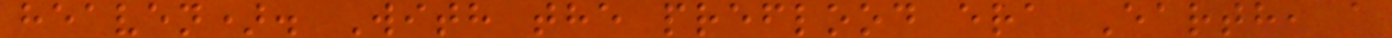heaven). With the preflood era Earth, a
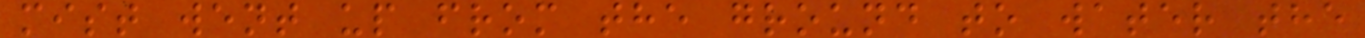mist went up from the ground to water the
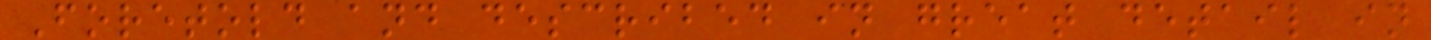Foretold and described in great detail in
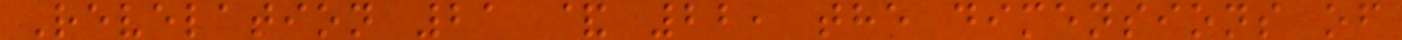Revelation 21 & 22, the dimensions of
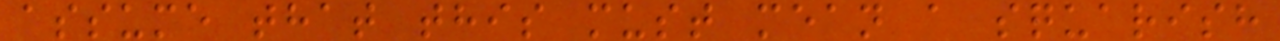assume that this must mean a squarish
